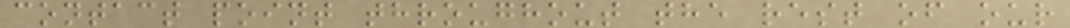contact point throughout the rest of our
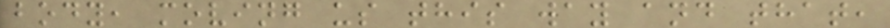body, moving us this way and that,
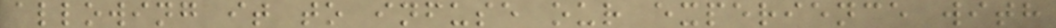allowing it to infuse our experience with
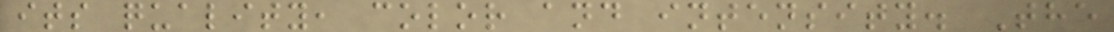its quality, color and intensity. The
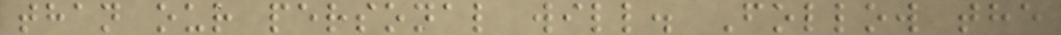than our personal will. Follow the
